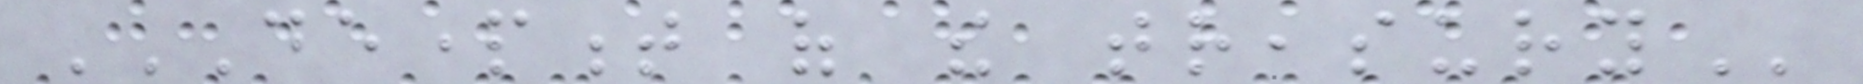DEPARTMENT OF THE TREASURY
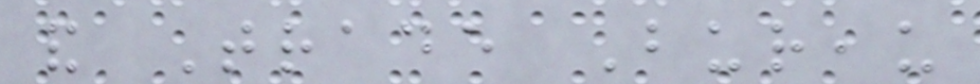and Trade Bureau
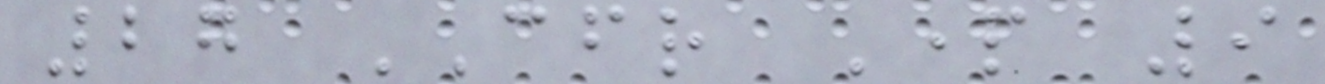27 CFR Part 9
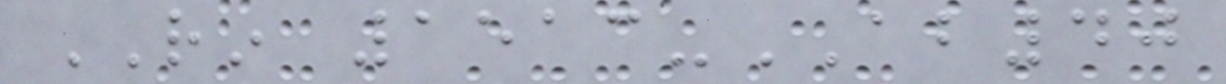RIN 1513-AB40
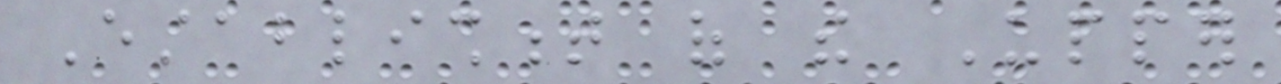Establishment of the Upper
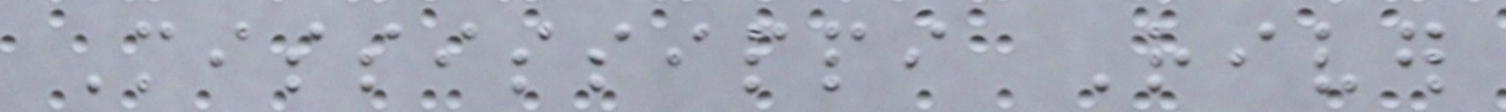Mississippi River
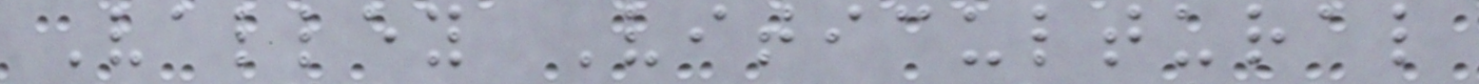Valley Viticultural
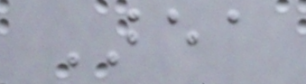Area
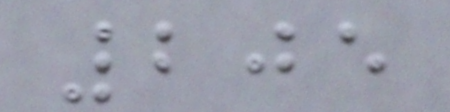205
